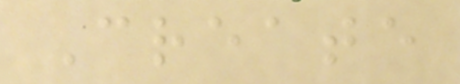Create
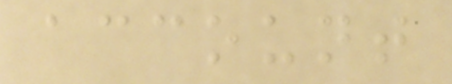account
